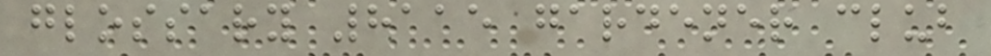glossary 8115 gardener club
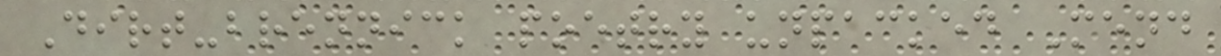Dirt-brennick poetry unpacked Mend
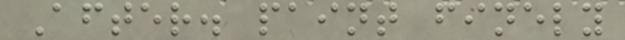After. paint finely
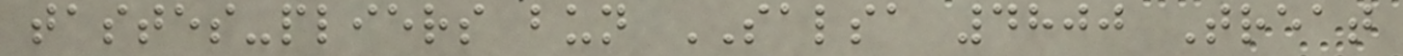tastes-pliers bun SALSA 4800 Treat
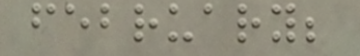february;
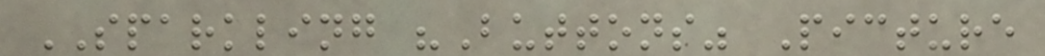SPARKLING "Buttons" Picture
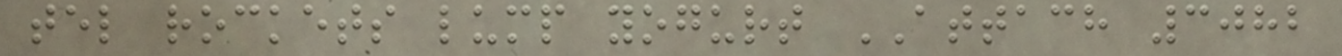tel rockets lump yogurt ATTACH 3082
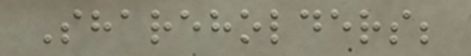Shareholders;
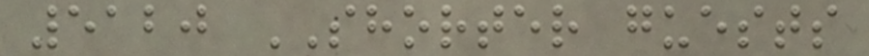5120 SHORTER guests
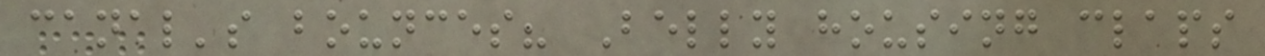canal's bounces? Belly housing claps
